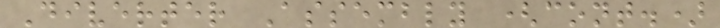Diverter Assembly (cont.)
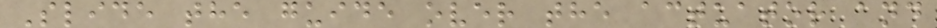Slide the guide over the actuator and
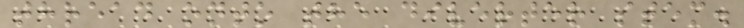thread onto the diverter stem.
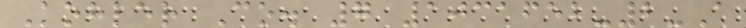Kohler Co. 7 1031652-2-A
